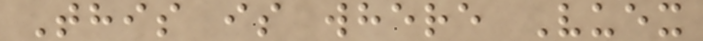This is where Vuex
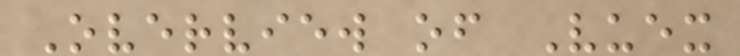Overview of Vuex
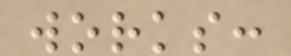works:
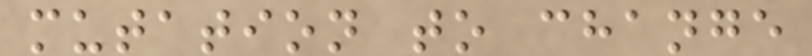mutation to change
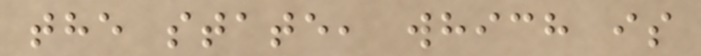the state, which is
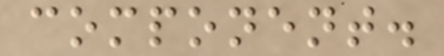component.
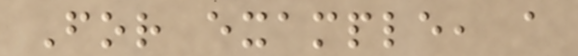For example, a
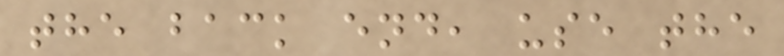the back end, use the
